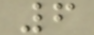6
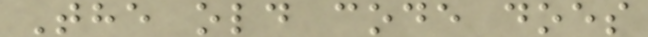The old code does
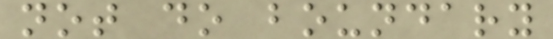not do boundary
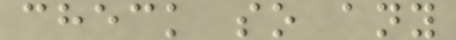check so any
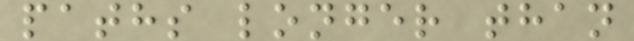paths longer than
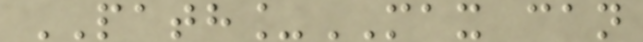PATH_MAX can
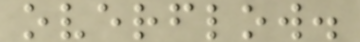overflow.
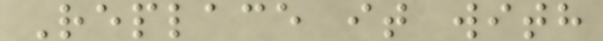Replace it with
